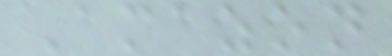Amazon
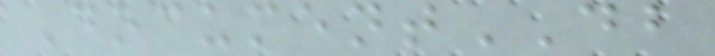DocumentDB
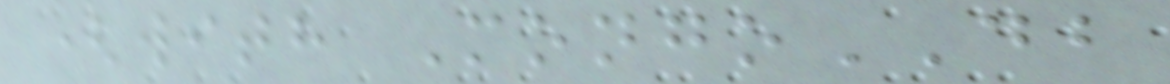(with MongoDB
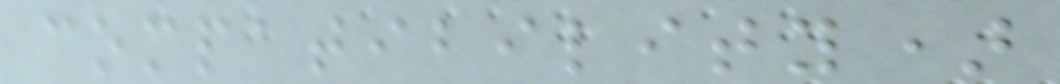compatibility)
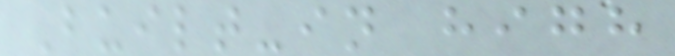Built-in high
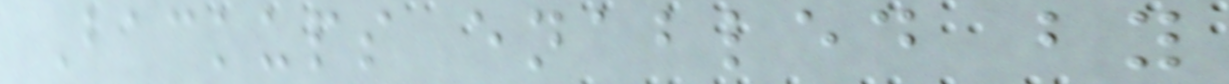Backups enabled by
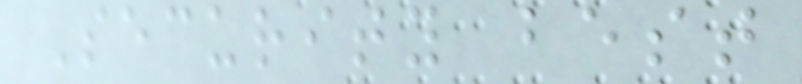Security best
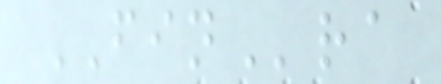FINra
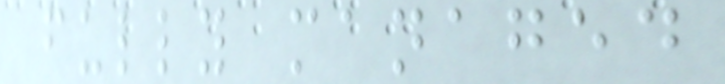fully managed
